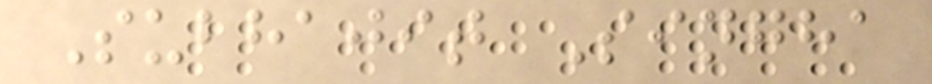Subhajit Singha
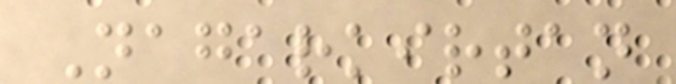Nagarkirtan
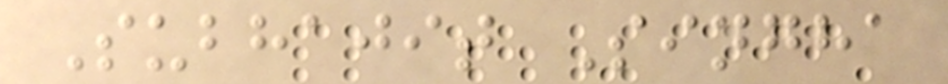Subhajit Singha
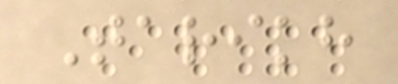Tarikh
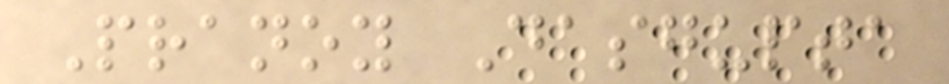Pranoy Dasgupta
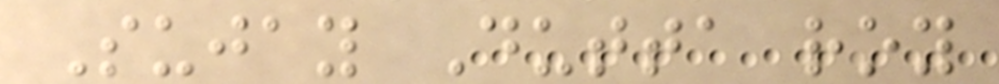Sujay Dutta roy
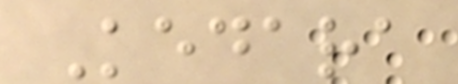Kedara
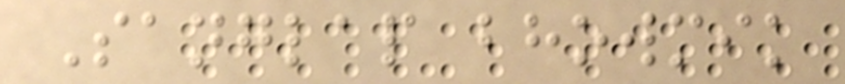Sanglap bhowmik
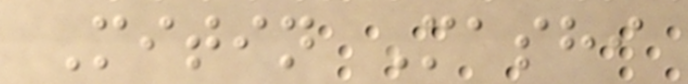Mitin Mashi
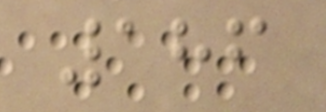186
